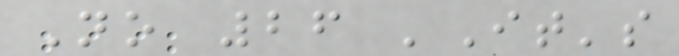No 26 'It's
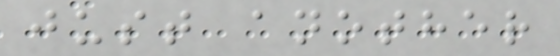just another
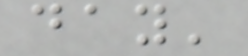day'
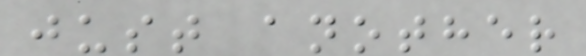just another
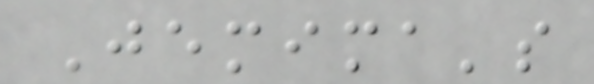Jemima's
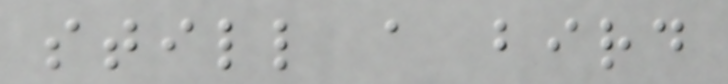still a bird
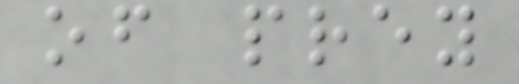of prey
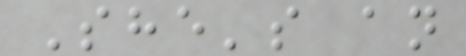She's an
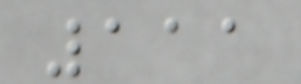111
